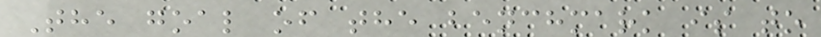The goal of the benchmark is to
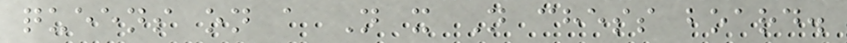queens on a N x N chess board.
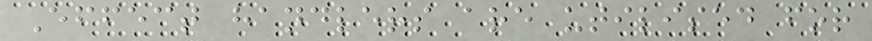Effect handlers are utilised for
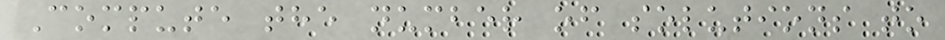Compute the number of solutions to
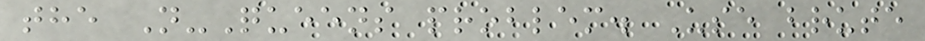the N-Queens problem. Use brute
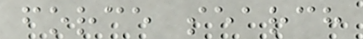force search
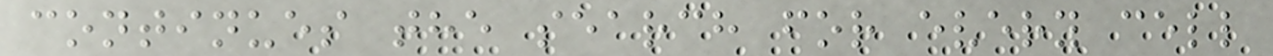continues the search for every cell
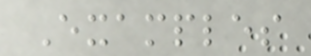Examples
